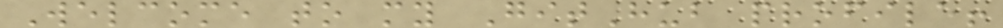Welcome to my GitHub profile!
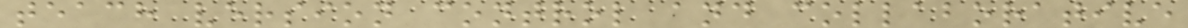teach version control and collaborative
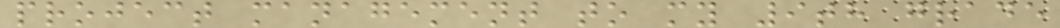project management to my 9th grade
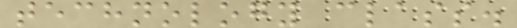technology class.
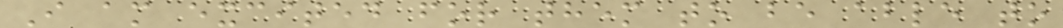I am excited for them to be able to
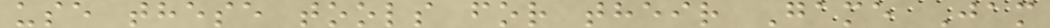use these tools for their Game Jam
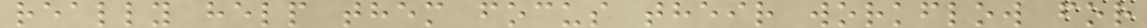really help them focus their workflow for
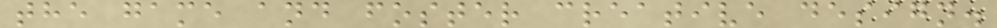the game and foster creative design.
